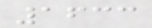1633
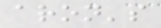aron's
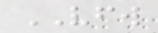VFW
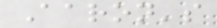Aaron's
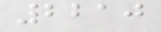2210
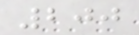200
